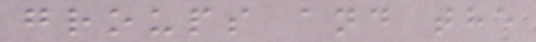groups and the
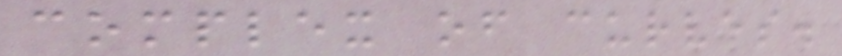complex of curves.
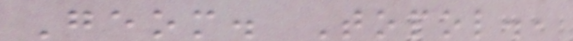Geom. Topol.,
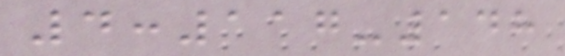4:117-148
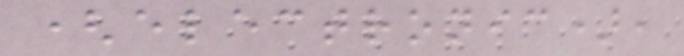(electronic),
